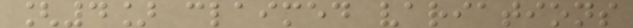[4] claimed variations
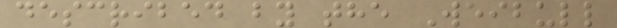described by the Weibull
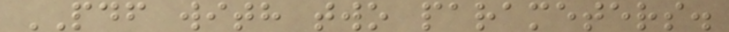PDF with two parameters.
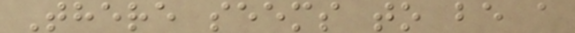There seems to be a
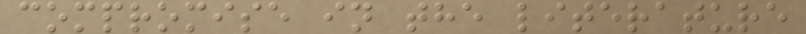compromise in the literature
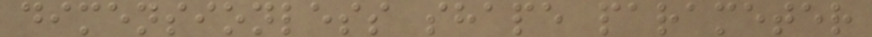dimensionless shape parameter
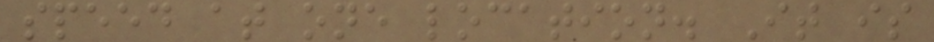speed at one location. It is
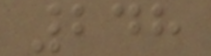248
